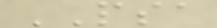PSA
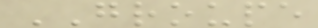GROUPE
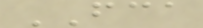FCA
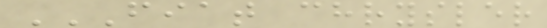FIAT CHRYSLER
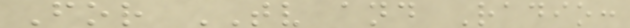For TV and Radio:
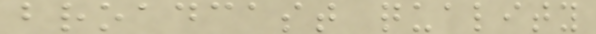broadcast quality
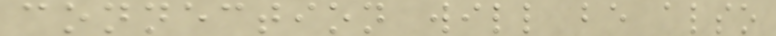connection will be also
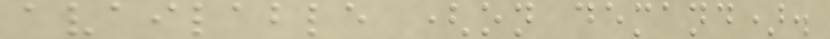available (on demand).
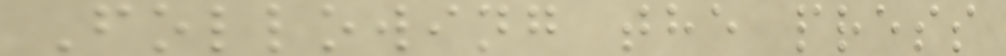Following the press
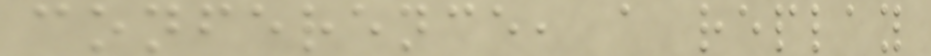conference, a replay
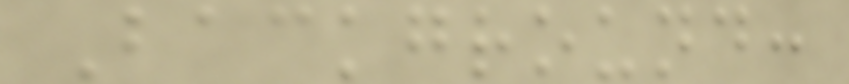Background:
